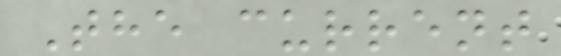The current
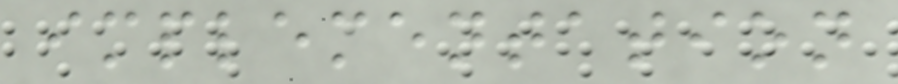implementation
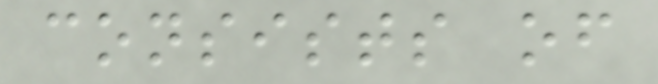consists of
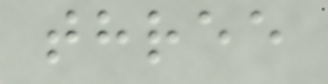three
